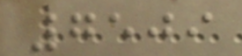7509
